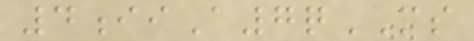4iiA7qMS
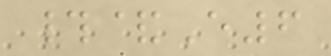#&E6
